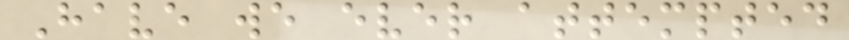Have we ever attempted
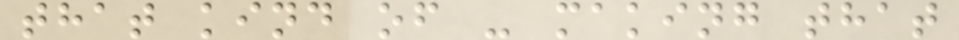that kind of - making that
